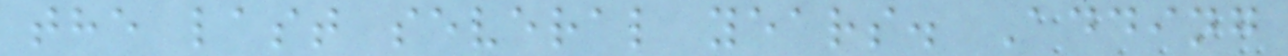the last several years. Adding
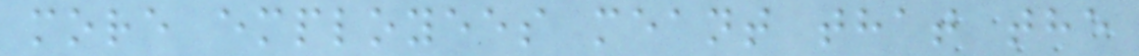more employees meant that the
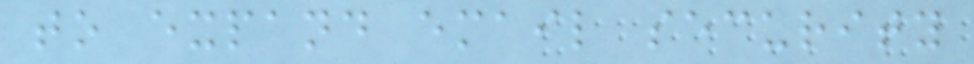to expand email security
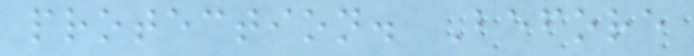protection. Before
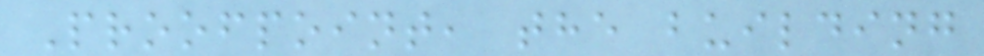Proofpoint, the building
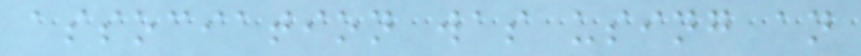association was using an
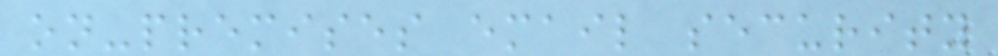on-premises email security
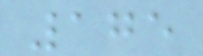175
